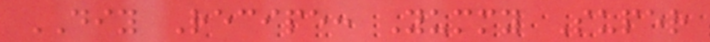DIY Recipe: Yummy Super
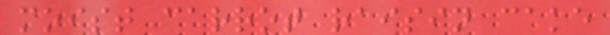moist carrot raisin cake
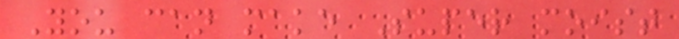You can make Super moist
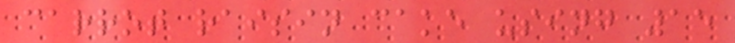carrot raisin cake using 15
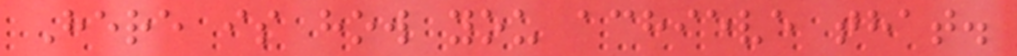Here is how you achieve that.
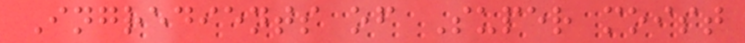Ingredients of Super moist
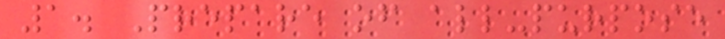1. Prepare of all-purpose
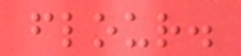flour.
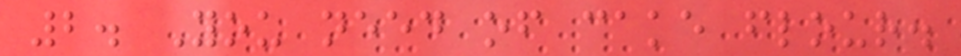2. You need of cake flour.
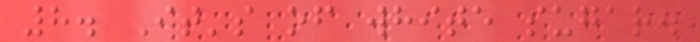8. It's of white sugar.
